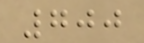700
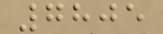7805
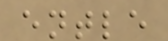entle
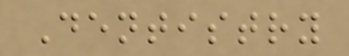Dentistry
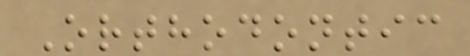Orthodontic
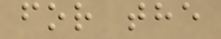for the
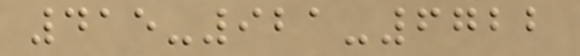415-921-6722
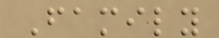Family
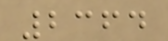2364
